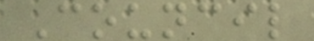Council
